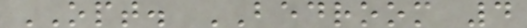OPT. BEDROOM 4
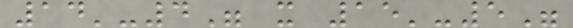14'-4" x 15'-5"
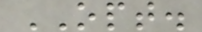OPT.
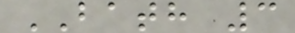BATH 3
